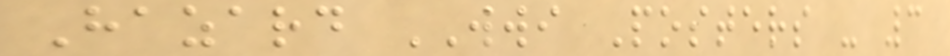Hazard WWI Posters - 3
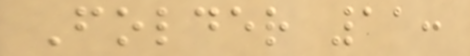Folder 11:
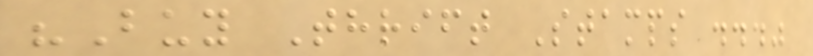"Buy Thrift Stamps ..."
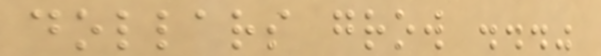dollars grow ..."
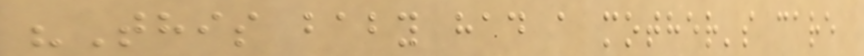"This baby had a mother's care
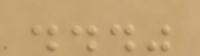..."
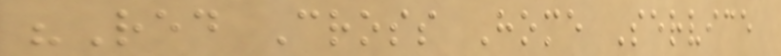"Red Cross Home Service
